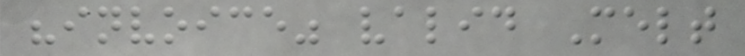"invoice" valid Melt
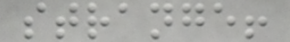strange!
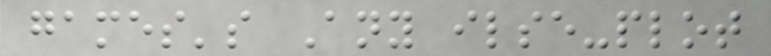games's Any ilse-plot
